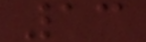13
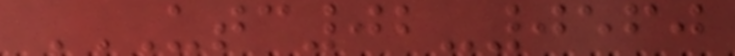UTC02-0560
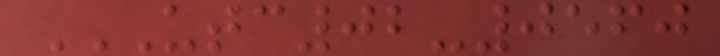UTC02-0560
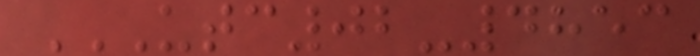UTC02-4853
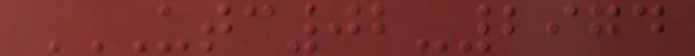UTC02-2974
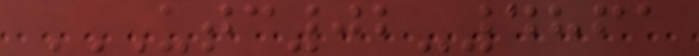UTC02-4861
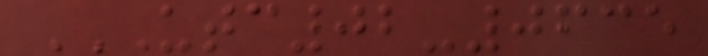UTC02-0635
